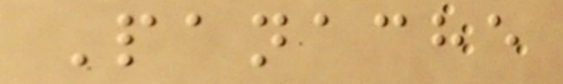Panache
